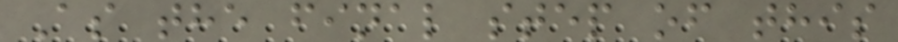As the final step of this
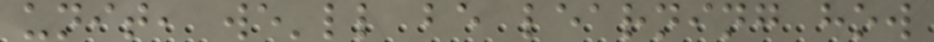unit, we'll be learning how
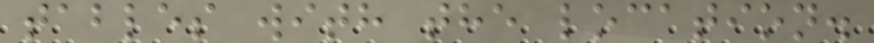tables with the location.
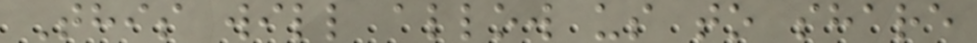This will allow us to share
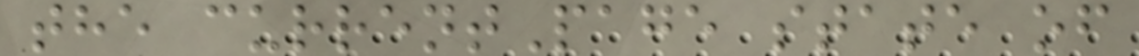the currentPage state of
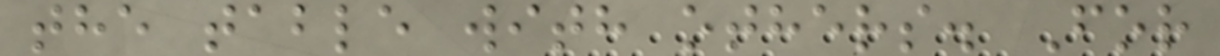the table with others. For
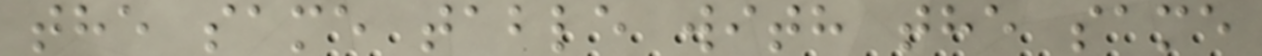the same table with the same
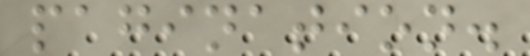pagination.
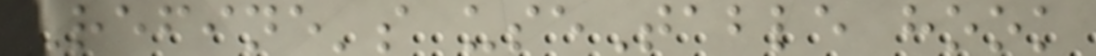Refine's useTable hook
